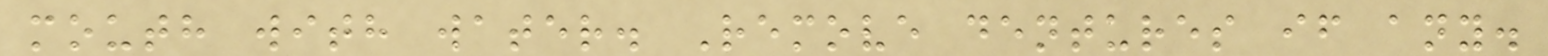mouth with water. Remove dentures if any.
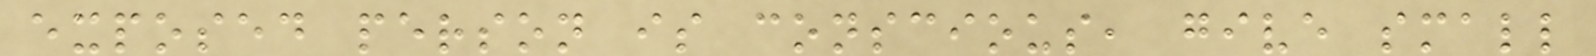exposed person is conscious, give small
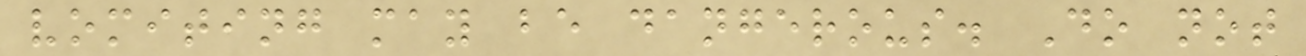vomiting may be dangerous. Do not
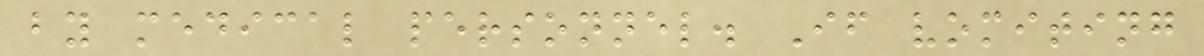by medical personnel. If vomiting
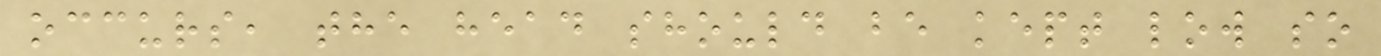occurs, the head should be kept low so
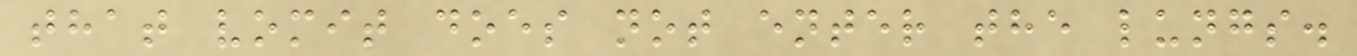that vomit does not enter the lungs.
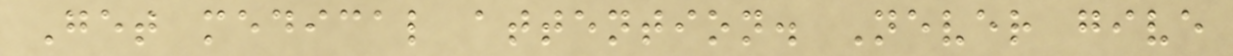Get medical attention. Never give
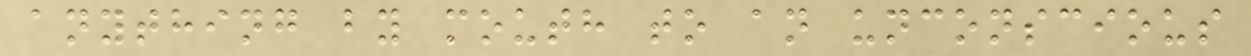anything by mouth to an unconscious
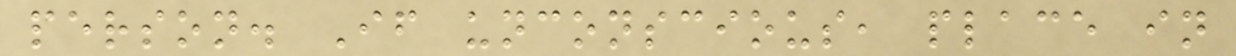person. If unconscious, place in
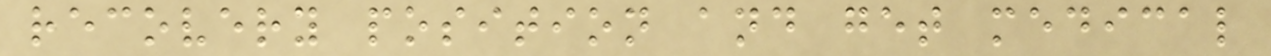recovery position and get medical
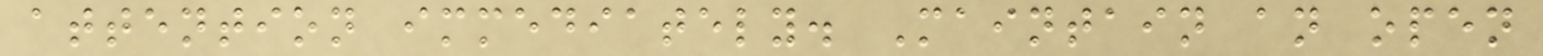attention immediately. Maintain an open
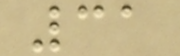31
